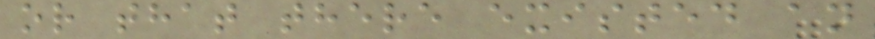or that there existed an
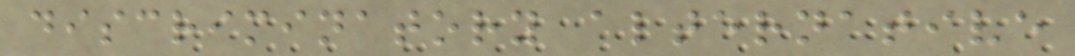discriminatory alternative
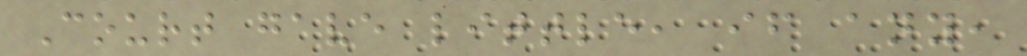Court gave little, if any,
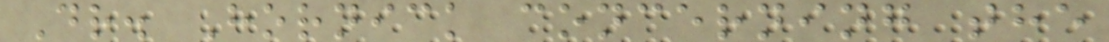Dr. Hornick concerning the
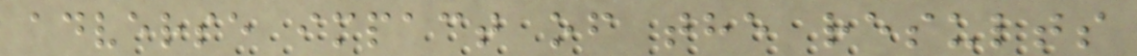adverse impact of the results
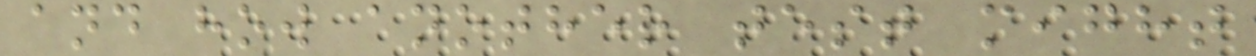and how another test might
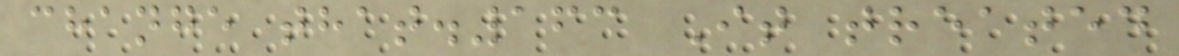change that.163 It treated
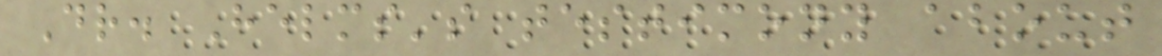Dr. Helms's testimony about
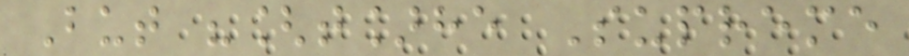But "[t]he Supreme
